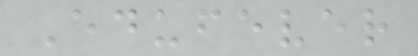Edufever
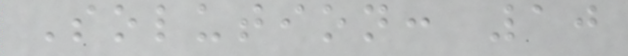Solution: 10
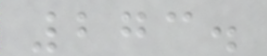273.
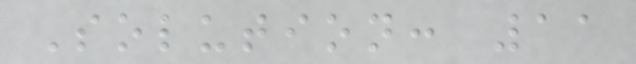Solution: 11
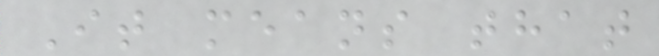It means that
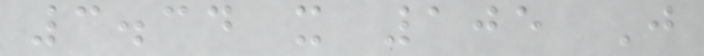3.34 x 105 J
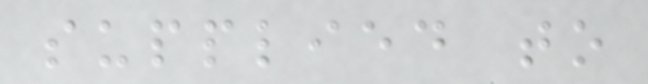supplied to
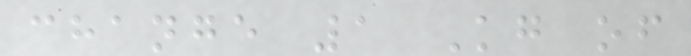change 1 Kg of
